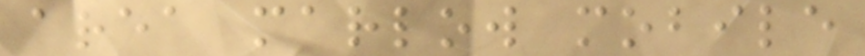area marlow mobile
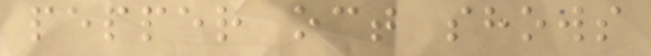pepper oct shows
